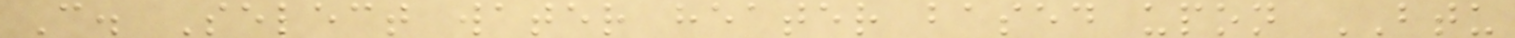C. Select water heater based upon BTU
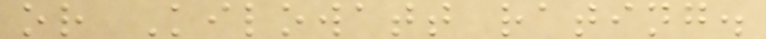or Kilowatt rating.
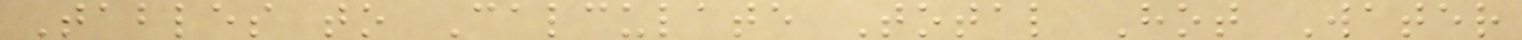Tables to Calculate Total Hot Water
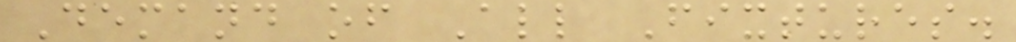Demand of All Fixtures.
